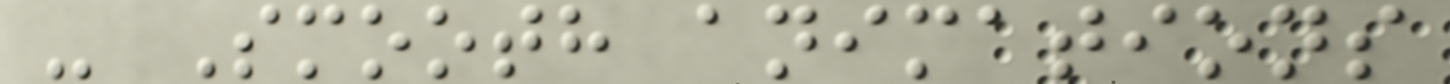- Smooth animations
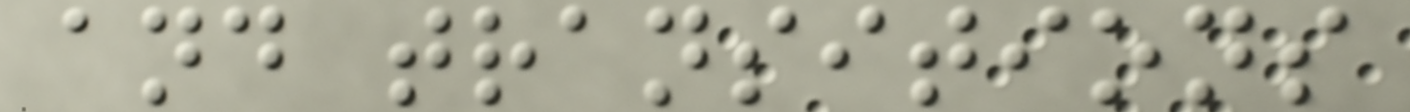and transitions
